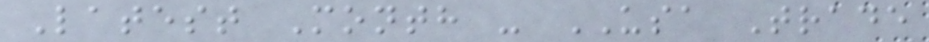Latest Month - USA Trade
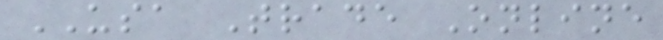USA Trade Online
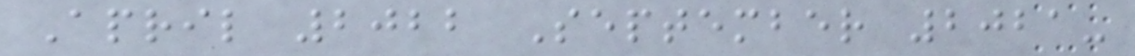April 2022 September 2021-
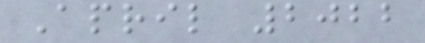April 2022
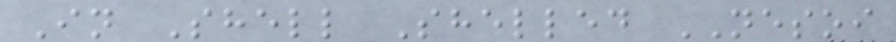In Shell Shelled NESOI
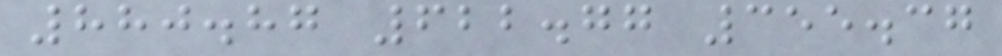880.87 622.77 355.37
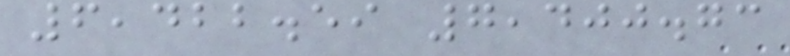6,422.59 7,400.73
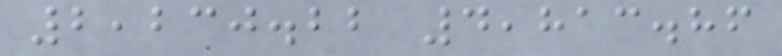2,230.22 4,813.86
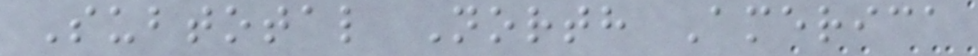Subtotal North America
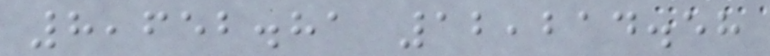8,652.81 12,214.58
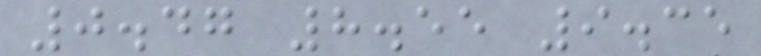0.47 8.55 9.35
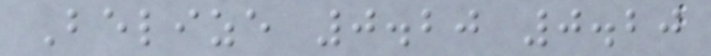Belize 0.20 0.20
